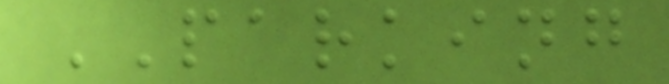PARKING
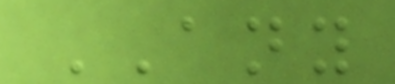ANY
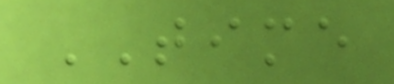TIME
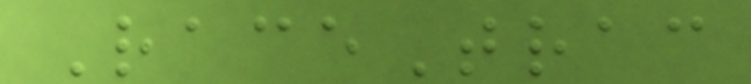RaceTrac
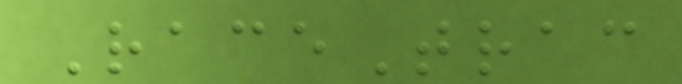RaceTrac
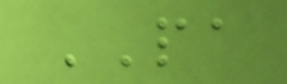PA
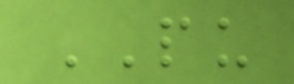PU
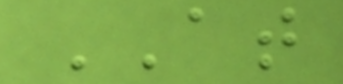AT
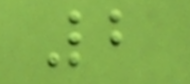2
